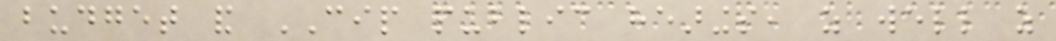budget and CIP public hearings, as well as
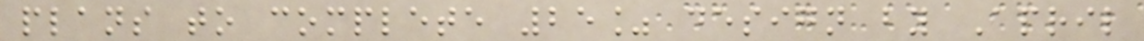plans to complete 25% design by April
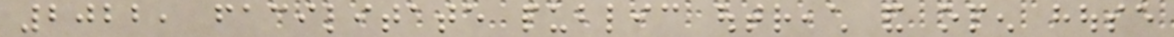2022, facilitate public outreach and open house
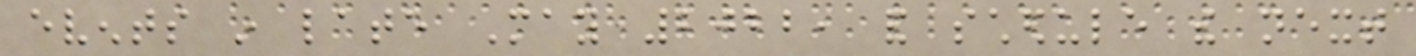events in late May 2022, and schedule the next
